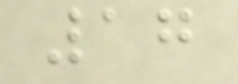17
